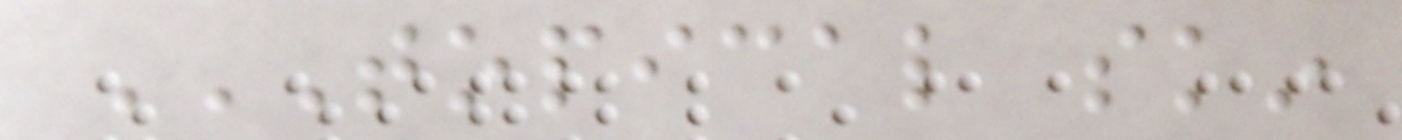TOPICAL SKIN
